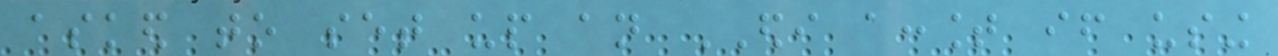asked to set up an EDI account if using
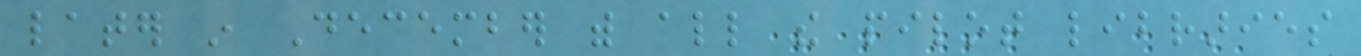later in December with all the pilot libraries
